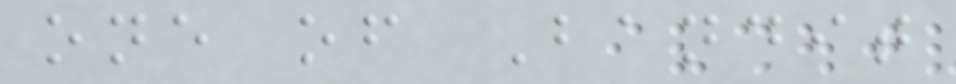one of Bandit
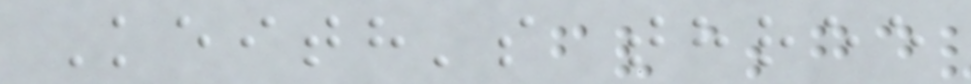Keith's three
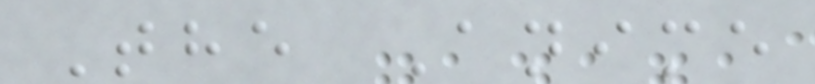The Anime
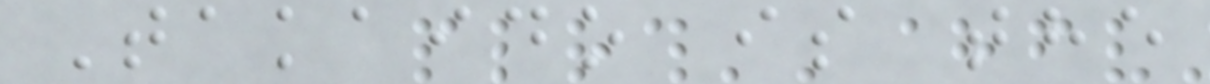Takaido is the
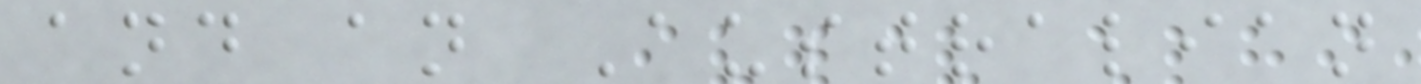and an Australian
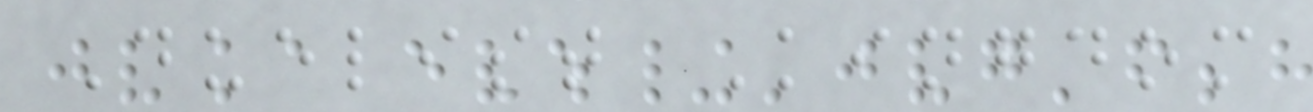Duelist Kingdom
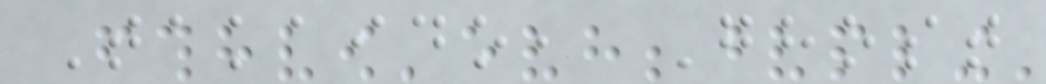Takaido, Ghost
